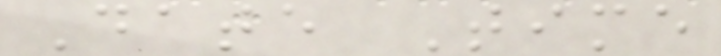Date Time
